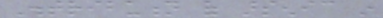Distribution of arsenic in
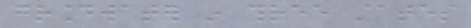groundwater in three states
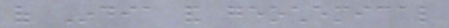of India and geochemical
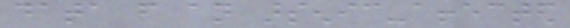data from an arsenic-affected
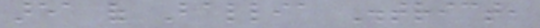area of Ballia District,
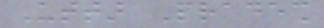Uttar Pradesh
